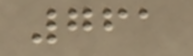761
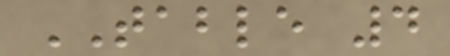TABLE 4
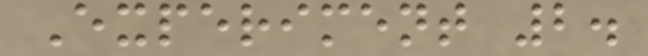Experiment 2.
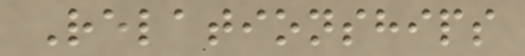Relationships
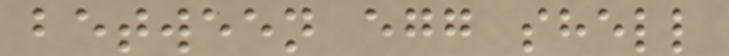between egg shell
